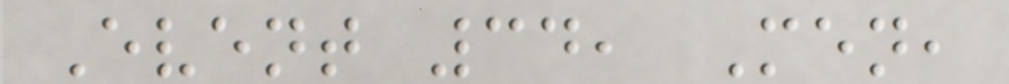Event 34, Men,
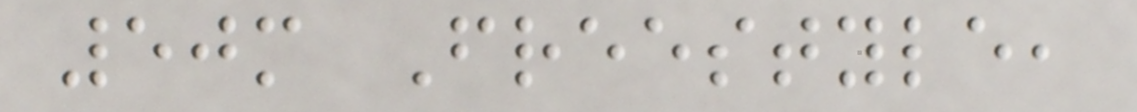50m Freestyle,
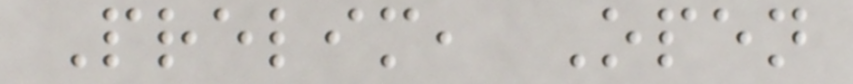Prelim, Open
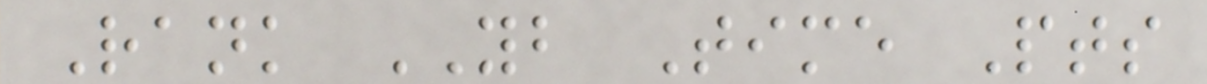Rank YB Time Pts
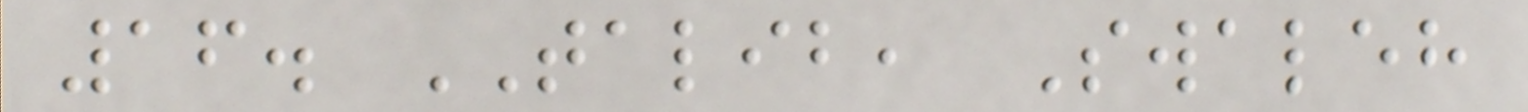16. TALIB, Swaleh
